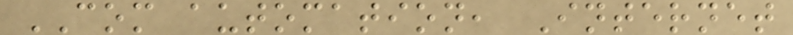COM automation, Internet
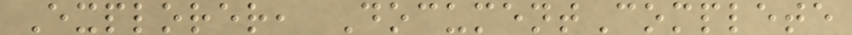Explorer, DocumentComplete
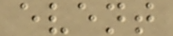event
